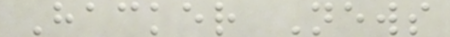Hacker News
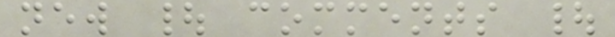new | comments |
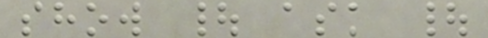show | ask |
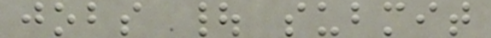jobs | submit
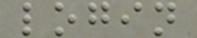login
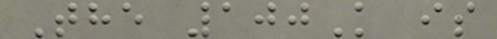The 100K is
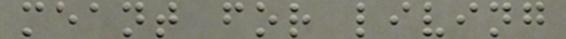meant for living
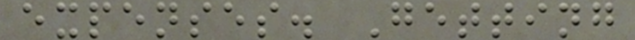expenses. Getting
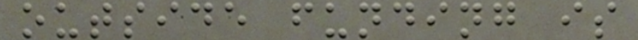outside funding is
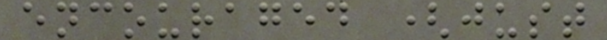encouraged (just
